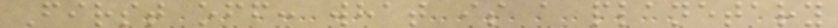First off: what is a planetary
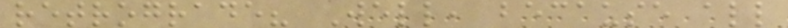retrograde? Well, because all
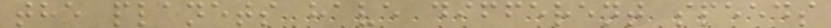the planets have different speeds
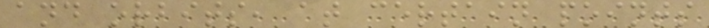and orbits, at certain points
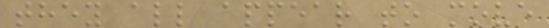they all appear to move
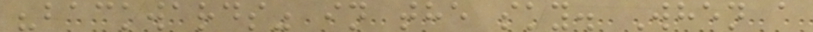"backwards" in the sky. When a
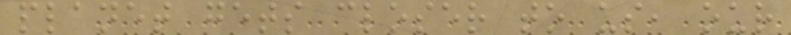planet gets closer to us, our
